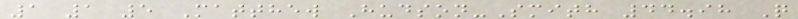1 1 5 Matthew Hudson-Smith 44.98 Q
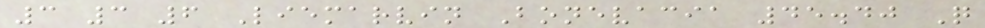3 3 6 Liemarvin Bonevacia 45.40 Q
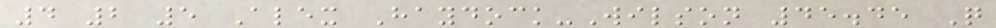4 2 5 Alex Haydock-Wilson 45.45 Q
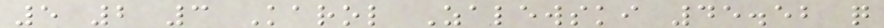5 2 3 Karol Zalewski 45.52 q
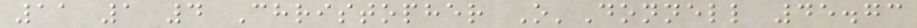11 1 4 Christopher O'Donnell 45.73
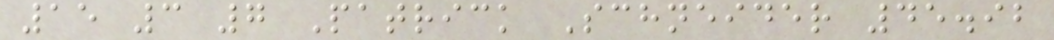15 3 7 Patrick Schneider 45.92
